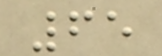65
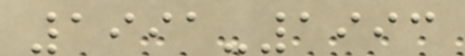1991-1993
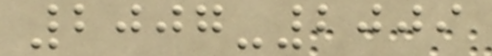2007-2009
